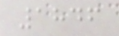1846
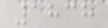1838
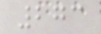273
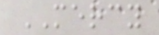MERCY
